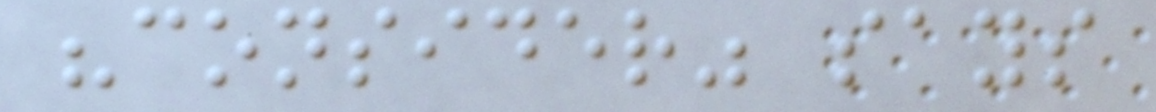"consider" says
